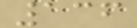136
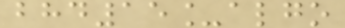bhd15_algo
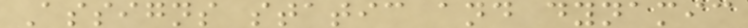Assigns static and dynamic
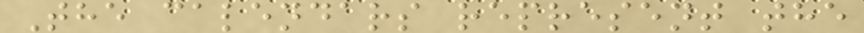The calendars represent the
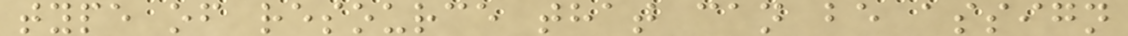type of resource that can be assign
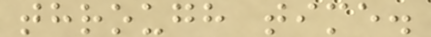through time.
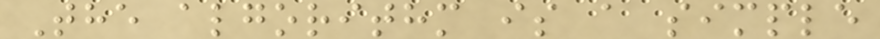The algorithm is a simple
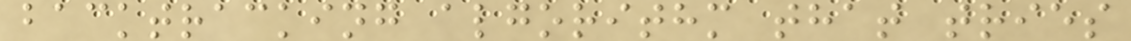backtracking algorithm that tries
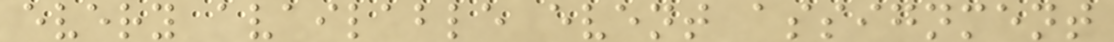every available event assignment
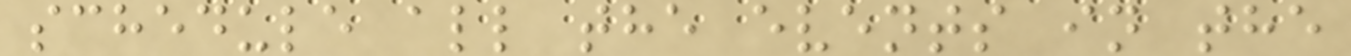schedule all the events in the
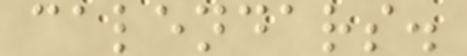calendars.
